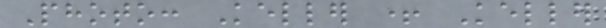Photo: Keller + Keller
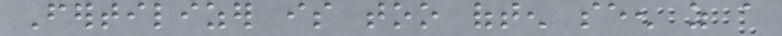Fertilizer is too often seen as a
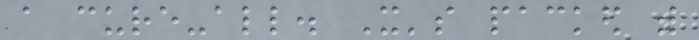a cure-all. It's packed with
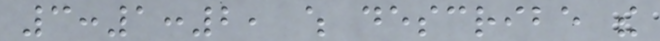3:1:2, which describe the
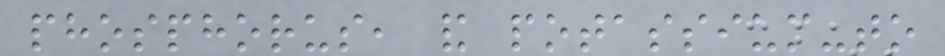phosphorus, and potassium-to
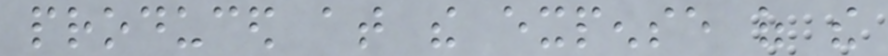produced at the expense of the
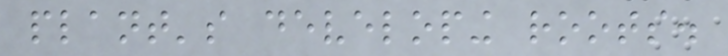plant's developing roots.
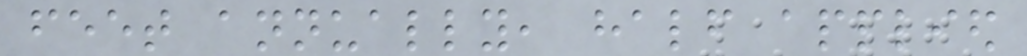feet annually, half applied
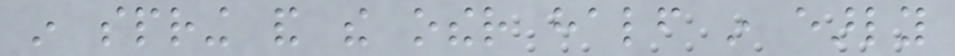in spring and the other half in early
